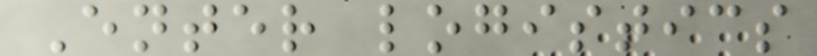Enter logistics
